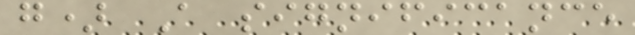g) A significance
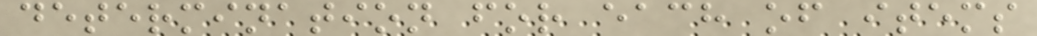determination for each of items
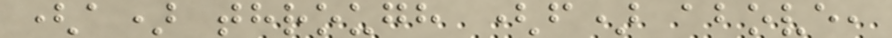(a) through (f) above,
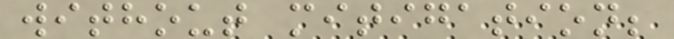without mitigation;
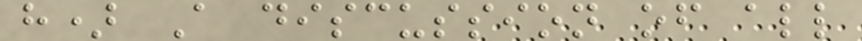h) A discussion of all
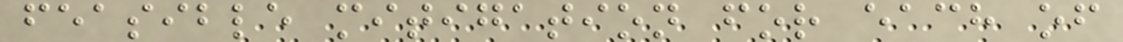feasible mitigation for each of
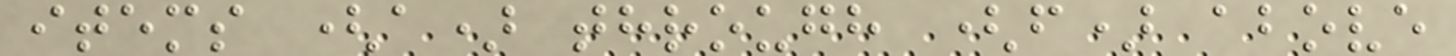items (a) through (f) above
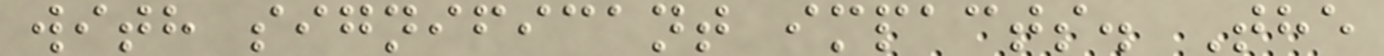with significant impacts. The
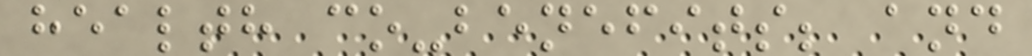health co-benefits; and
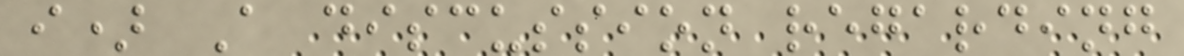i) A discussion regarding
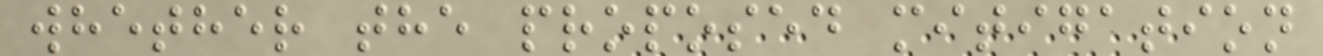whether the proposed mitigation
